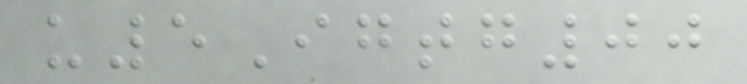u5Igtg00
